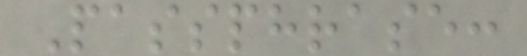Passphrase:
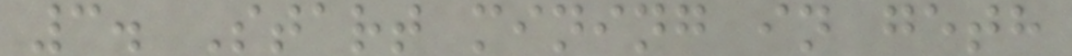3. Start mining in geth
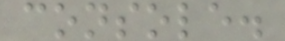console.
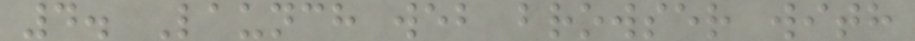4. Launch web browser with
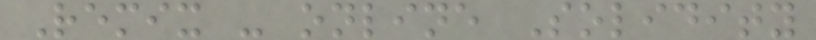Remix - online Solidity
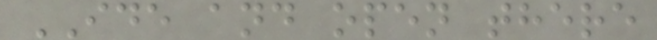IDE and open there
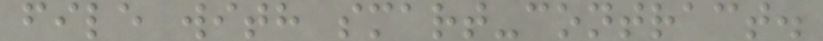file with smart-contract.
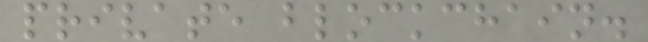private blockchain.
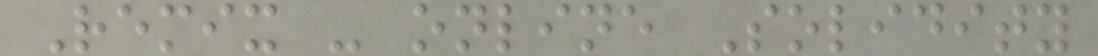Remix - online Solidity
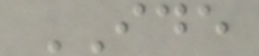IDE
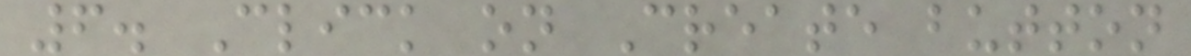6. Click on Create button
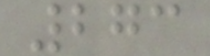273
